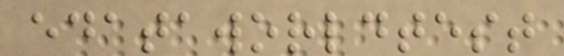edataworldtest
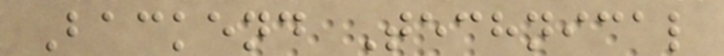Backend Technical
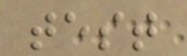test
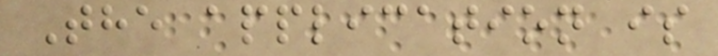The application is
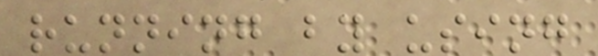running by using
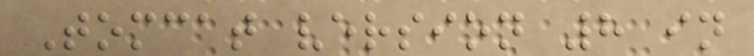Tomcat version 8 in
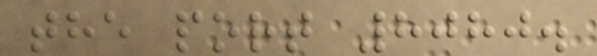the port 8080.
